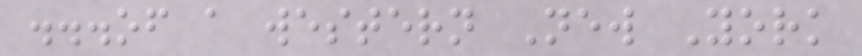...of a western New York
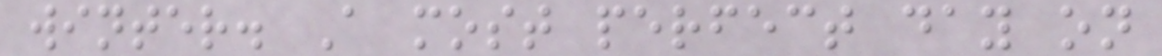winter. A most perfect day on
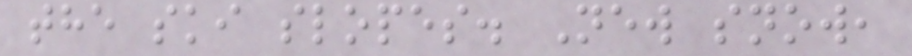the ski slopes. New snow,
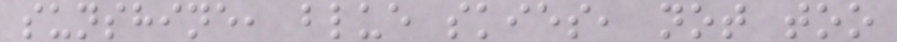sunshine, blue skies, not too
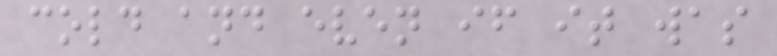cold and even if it was
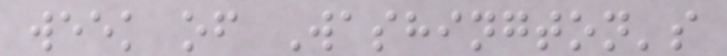week of Washington's
